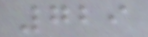729
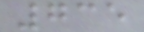735
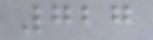727
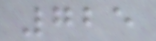725
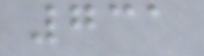731
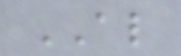AL
